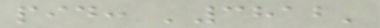pid: '3812'
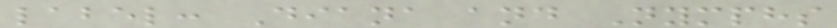label: Diana and Nymphs
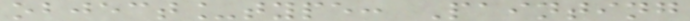object_type: Painting
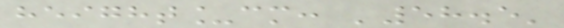height_cm: '58.5'
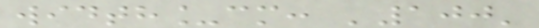width_cm: '100'
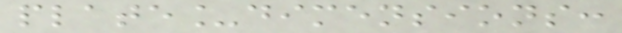plate_dimensions:
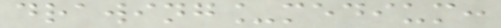drawing_medium:
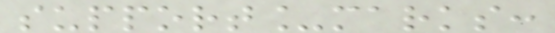support_marks:
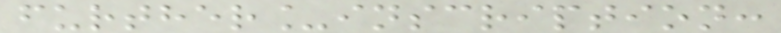further_inscription:
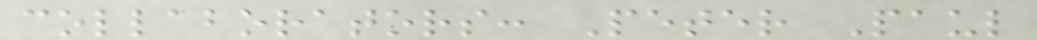collaborators: Peter Paul
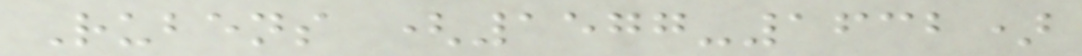Rubens (1577-1632)
